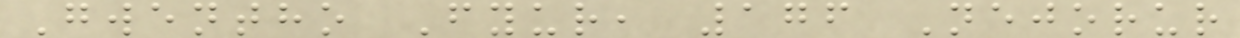Gwentho Fyur, 176 Nejorur
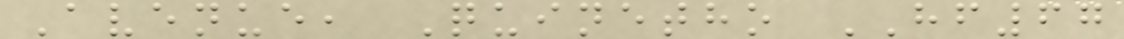Avenue, Quinetho HF67
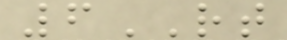6RT
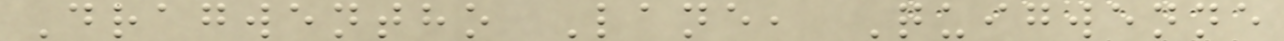Dragwentho Lane, Quigwenne
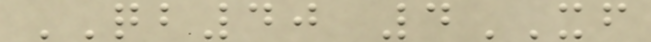QB40 4XF
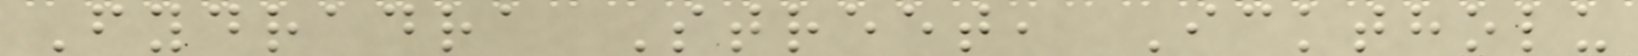Fydradra Street, Icktholu
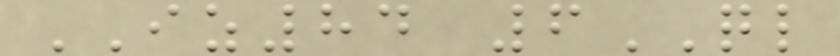IZ84 6QL
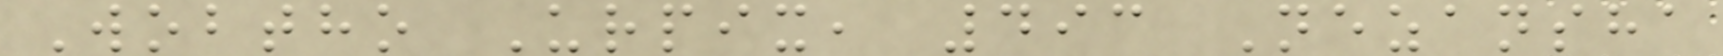Wobtho Urpix, 493 Nezansha
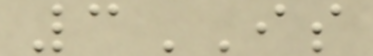3IS
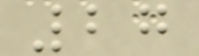27
